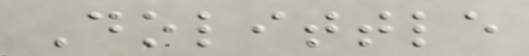Dolittle
